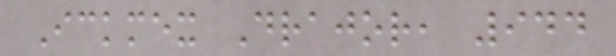Ickmex Drajor, 944
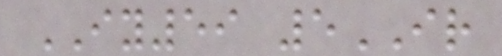IY59 5IR
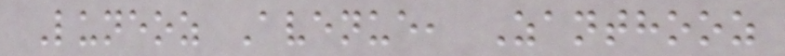Luneoz Avenue, Zanthooz
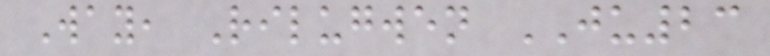Way, Rilugwen JU23
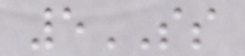5SS
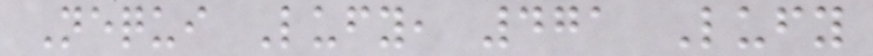Nequi Lufy, 471 Lufy
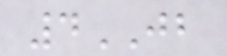4JB
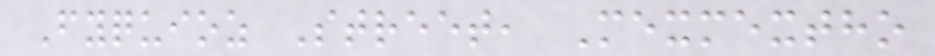Fyquioz Street, Mexmextho
